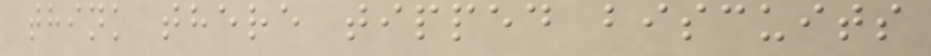think there tipped biscuits
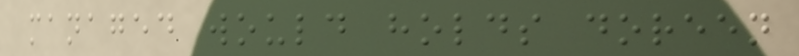managed would holds doreen
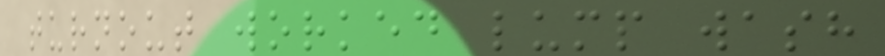turnout worked lump wash
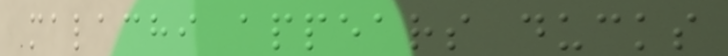malachi appears ducks
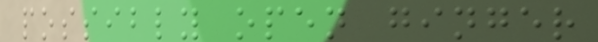possibly open ginger
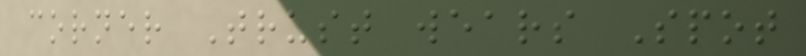corner Trust wears Spot
